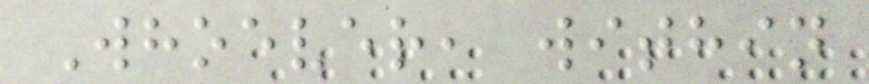Whoever, within
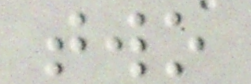two
